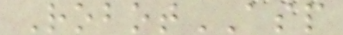RobotASP
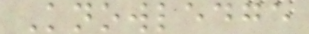Knowledge
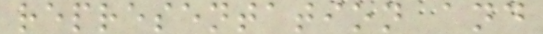representation and
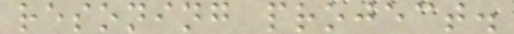resoning project.
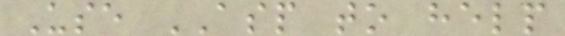Use ASP to help
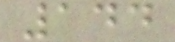144
